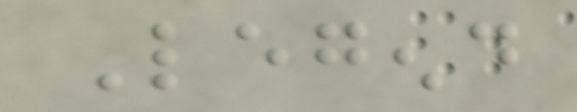Legend
